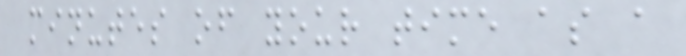minutes of your time as a
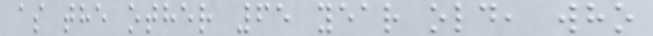as the other 65 year old, who
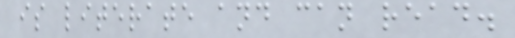is literate and can read.
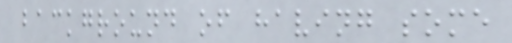background of having some
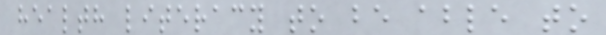health literacy to be able to
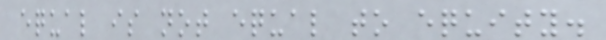equal is not equal to equity.
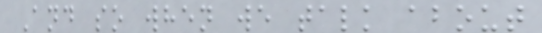And so when we talk about
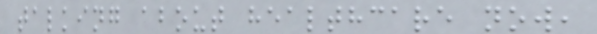talking about healthcare now,
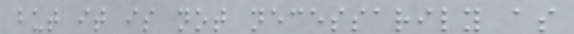but it is not necessarily as
